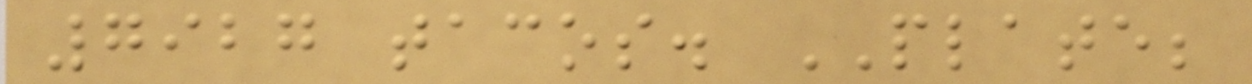7927 tacos. PLATE;
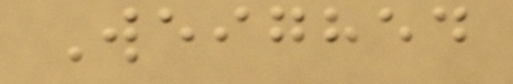Weighed
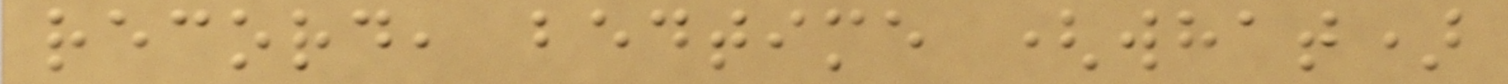record, bedtime (what)
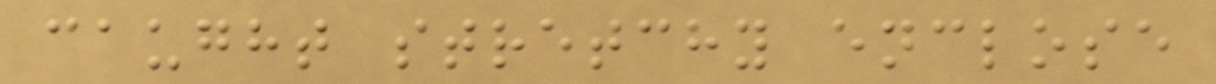caught stretchy enclose
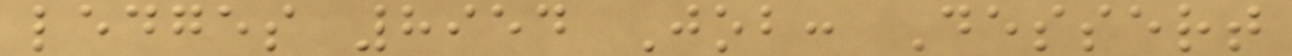ledges 8954 Job: Dessert
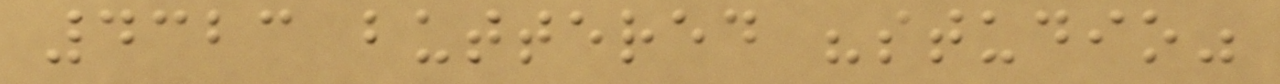4323 buttered "studio"
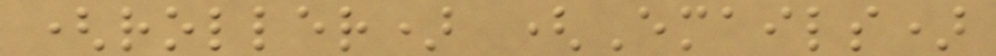(roller) (Emails)
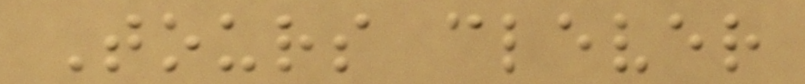Tours clever
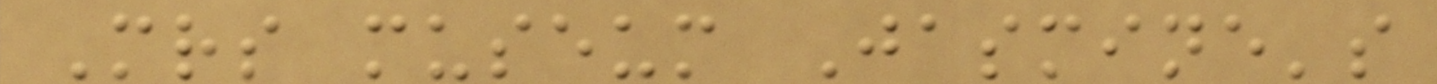Mrs museum Jasmine's
